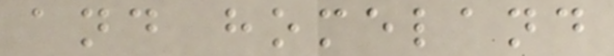and homeland
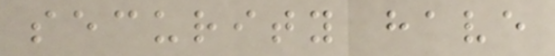security have
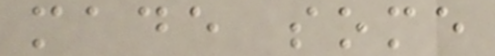made some
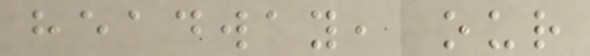headway, our
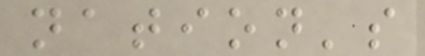nation's
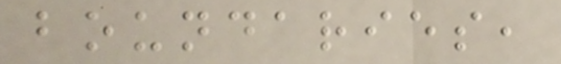boundaries,
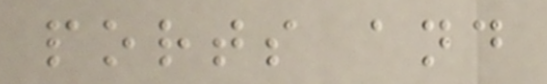ports and
